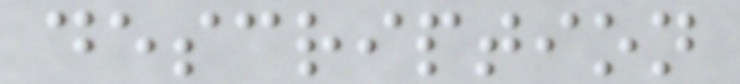description
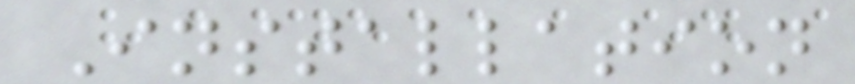Installation
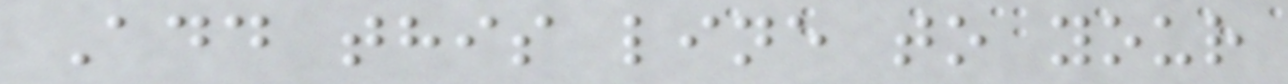Add this line to your
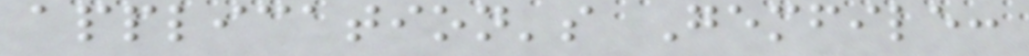application's Gemfile:
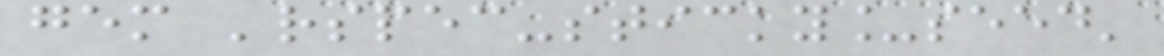gem 'rspec-sticky_seed'
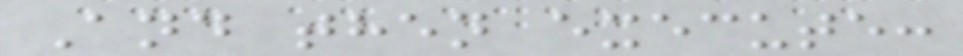And then execute:
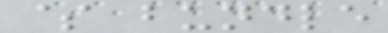$ bundle
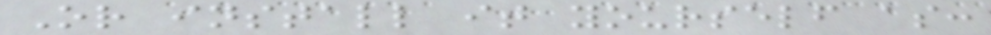Or install it yourself as:
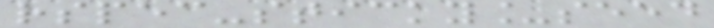rspec-sticky_seed
